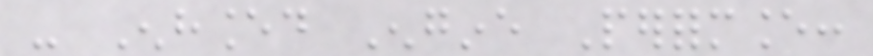- Enhanced Engine Performance:
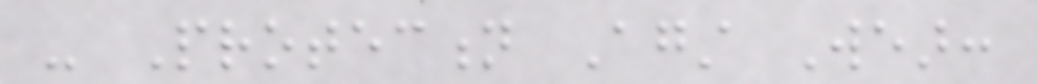- Protection Against Wear:
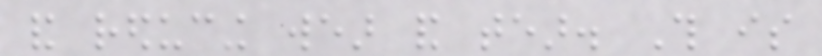and reducing wear and tear. This is
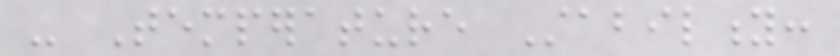- Temperature Stability:
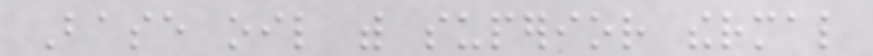Base oil with superior thermal
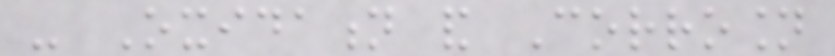- Oxidation and Corrosion
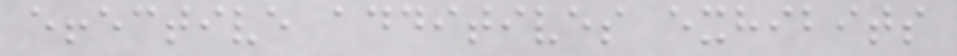effective additives exhibits
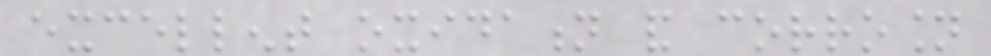excellent oxidation and corrosion
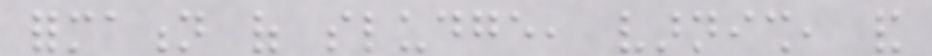formation of sludge, varnish, and
